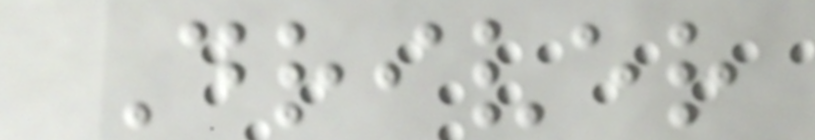Driver
